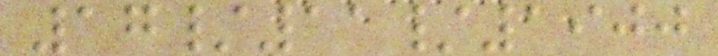17/11/1900
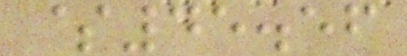$45.56
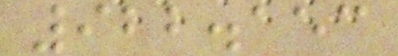922.153
